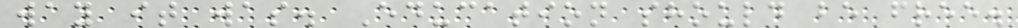way it was. Education should be free.
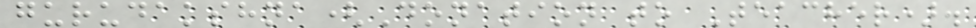gurudakshna(Donation to Teacher).
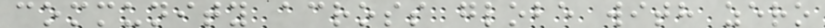community across globe with zero
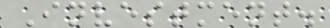Investment.
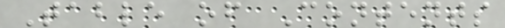Table of Contents
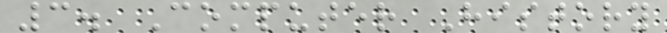3. Computer History
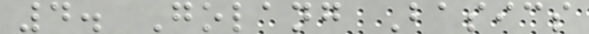4. Golang Basics
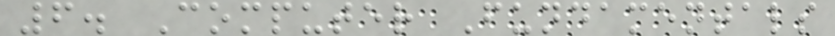6. Computer Fundamentals
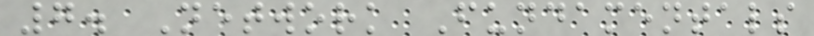7. Network Fundamentals
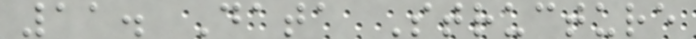11. Data Structure
